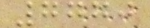7770
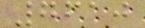7610
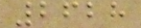2628
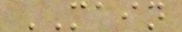MAIN
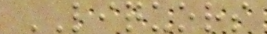LIQUORS
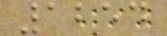1254
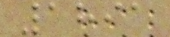1891
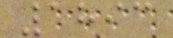1893
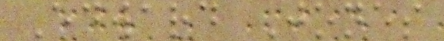Edward Jones
